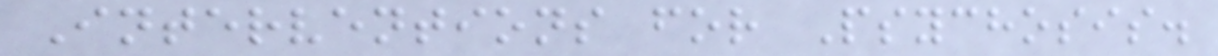Interventions for Psychosis.
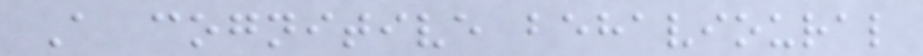A cognitive behavioural
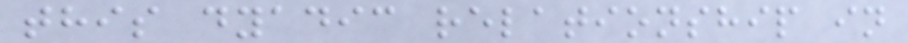this dyadic relationship in
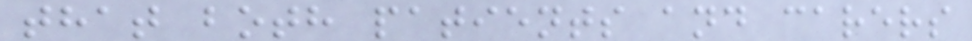that both patients and carers
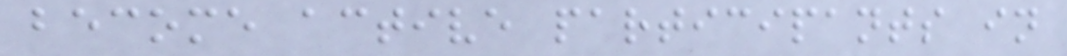become active participants in
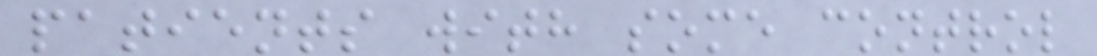patients with some control
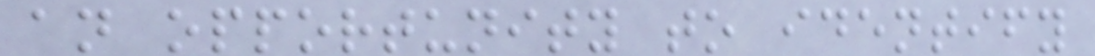an opportunity to identify
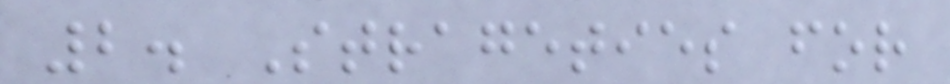2. Strageties for
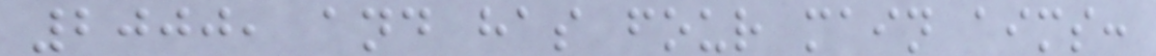2000, and has four main aims:
